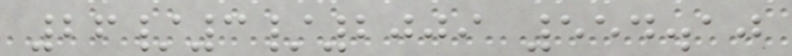26/3/2009 554.10
